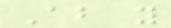About you
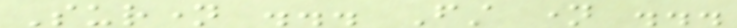Surname ... First name ...
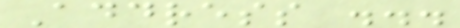Address ...
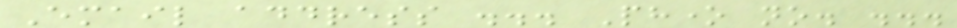Email address ... Phone no. ...
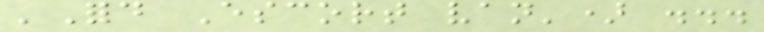'Ford Escort van') ...
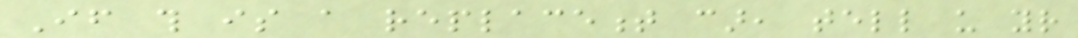If this is a replacement car, tell us your
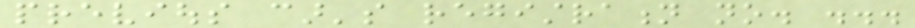previous car's registration no. ...
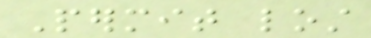Permit lost
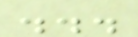...
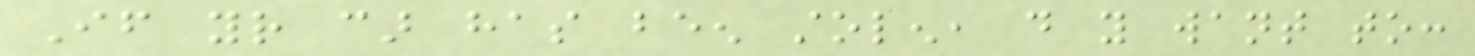If your car has been stolen, do you want to:
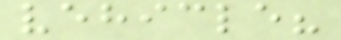vehicle?
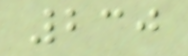230
